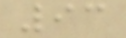93
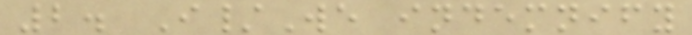2. I/We indemnify
